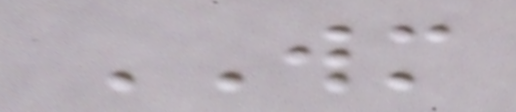WM
